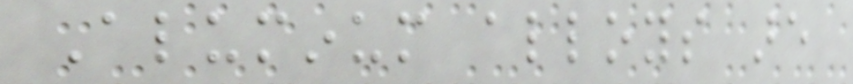Aluminum alloys are
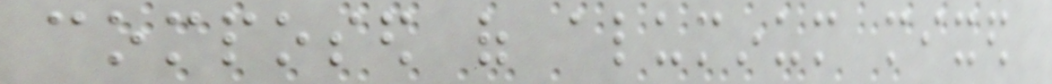composed of aluminum mixed
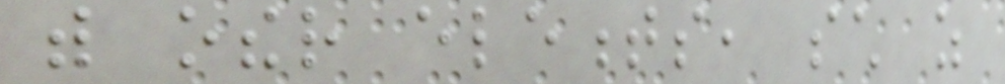with other elements, such as
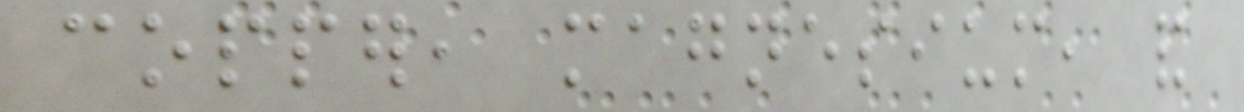copper, magnesium, and
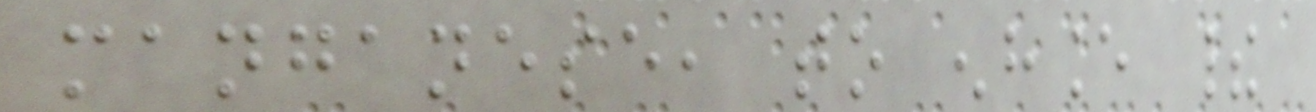manganese, to enhance their
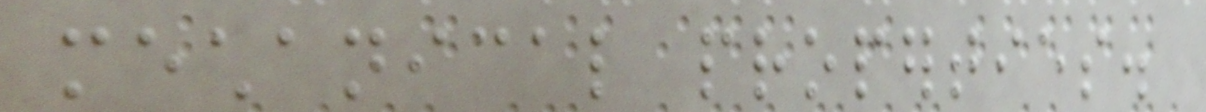mechanical properties.
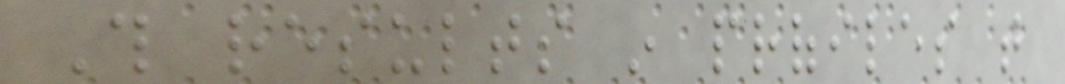This results in profiles that
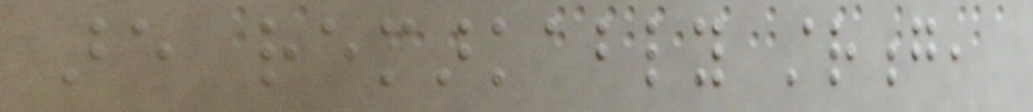are remarkably strong,
